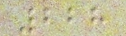228
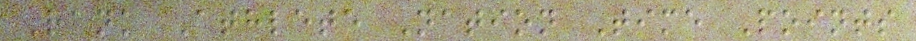Rank Athlete Nation Time Points
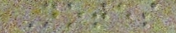Notes
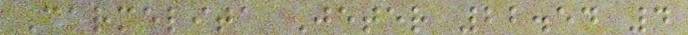Carmelita Jeter 22.54 4
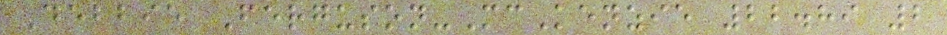Debbie Ferguson-McKenzie 22.89 2
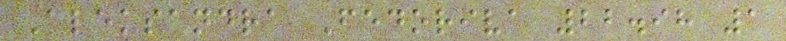Aleksandra Fedoriva 22.98 1
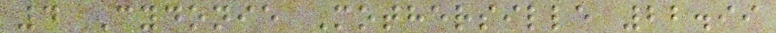4 Cydonie Mothersille 22.99
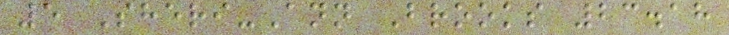5 Sheri-Ann Brooks 23.18
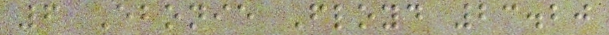6 Ebonie Floyd 23.20
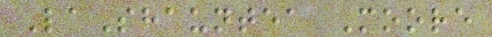LaShauntea Moore
